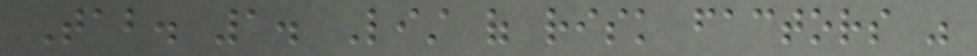Tab. 1. List of risk factors was
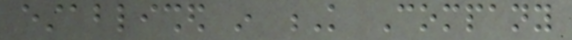established in K Company
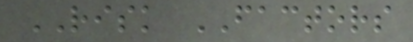RISK FACTORS
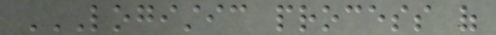LOGISTIC PROCESS OF
